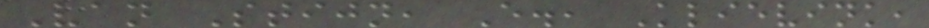Van Stijn, E., Klievink,
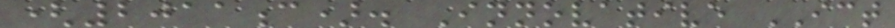(2011c). Innovative ICT
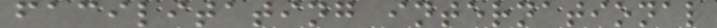facilitating international
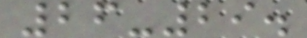26-29.
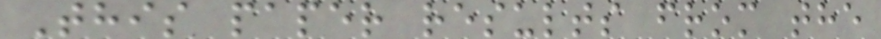This paper results from the
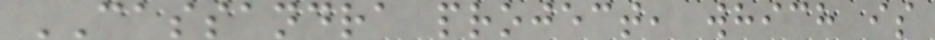CASSANDRA project, which is
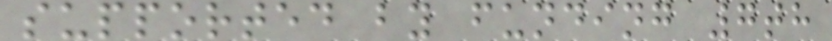supported by funding 7th
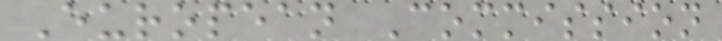European Commission
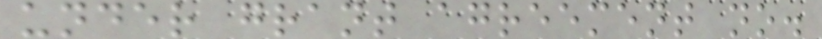under grant agreement no.
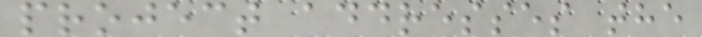project addresses the
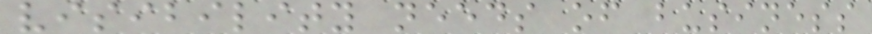visibility needs of business
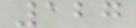127
